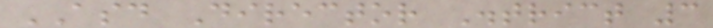ASD Director District 3
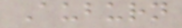Auburn
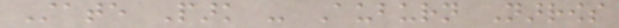State Park - Auburn Narrows
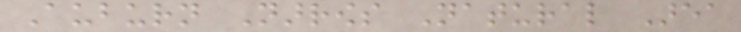Auburn Narrows Natural Area
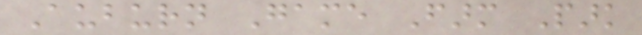Auburn Game Farm Park
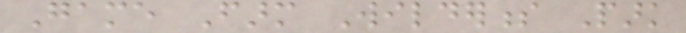Game Farm Wilderness Park
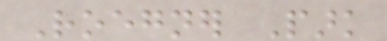Roegner Park
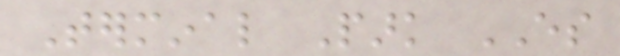Terminal Park ES
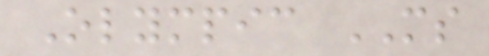Olympic MS
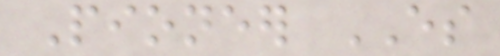Pioneer ES
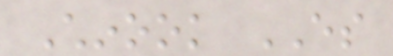Chinook ES
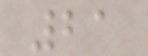21
